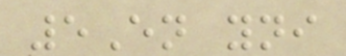5En yni
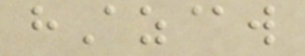hAz@w
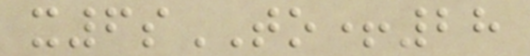x6sTO+28
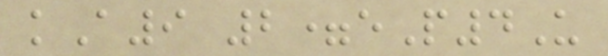kA9 2=eP4U
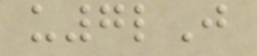u7lJ
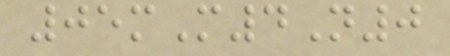05mM4N0
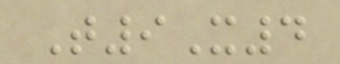T9X4
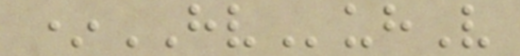*HVuhV
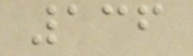136
